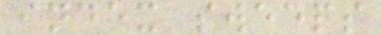index sweeps
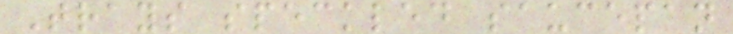Trays speckled saucepan
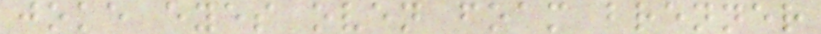joke eyes oven foam brenner
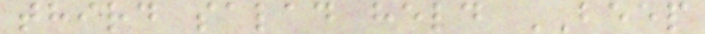third salad held BEEP
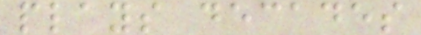plays decades
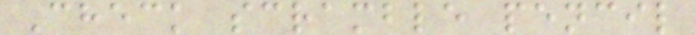Check scramble pencil
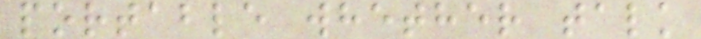portable whether talk
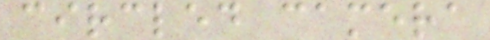circled camera
